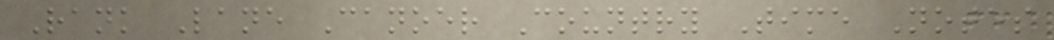Rank Lane Canoer Country Time Notes
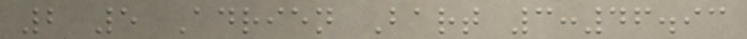2 5 Adrien Bart 3:46.93
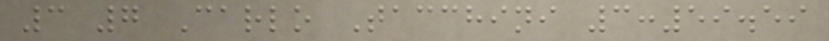3 7 Carlo Tacchini 3:59.59
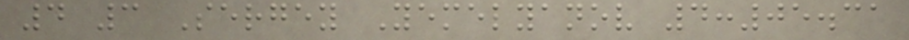4 3 Sergey Yemelyanov 4:05.31
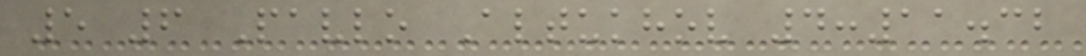5 6 Pavlo Altukhov 4:11.32
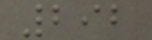292
